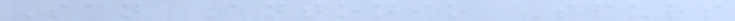San Antonio Spurs
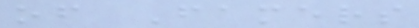of Famers
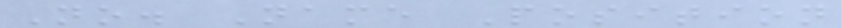No. Name Position
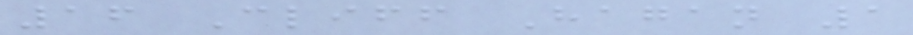16 Cliff Hagan 1
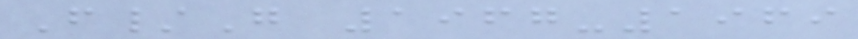F/G 1967-1969
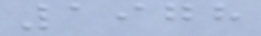1978
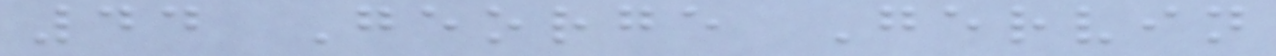44 George Gervin
